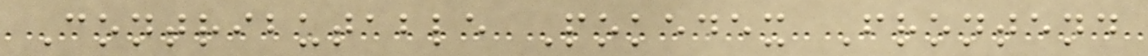Contributable Pokedex Frontend
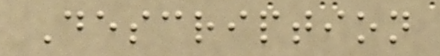Description
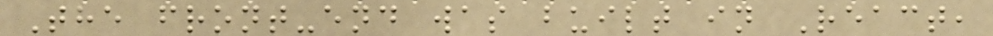The front-end was built in React,
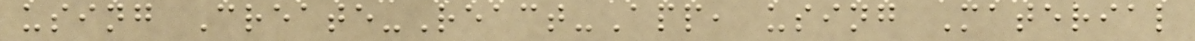using Create-React-App, using Material
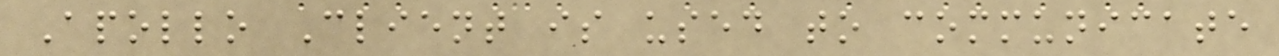Apollo Client is used to communicate
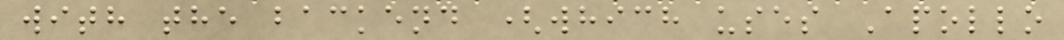with the backend (which uses Apollo
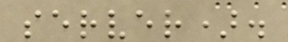server).
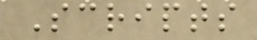Scripts
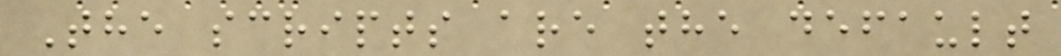The scripts are the default
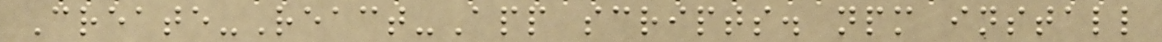Create-React-App scripts. npm install
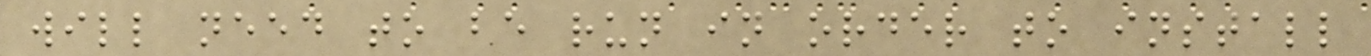will need to be run in order to install
